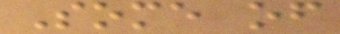Some of
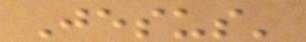Jesus'
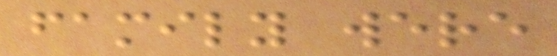family were
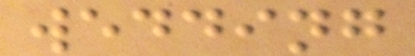wedding
